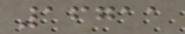16711
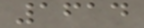1614
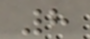8
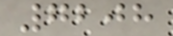7208
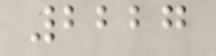2227
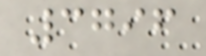3796
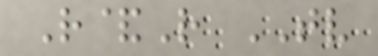R&R TV
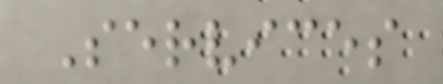Services
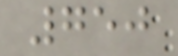750
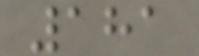181
